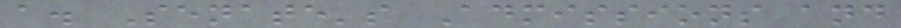a. Senate's Admissions and
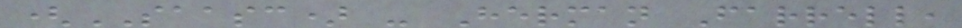(SAASC) - Herman Farrell,
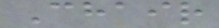Chair
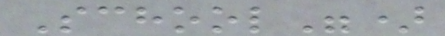School")
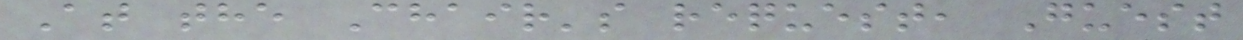At the Chair's request, Guest
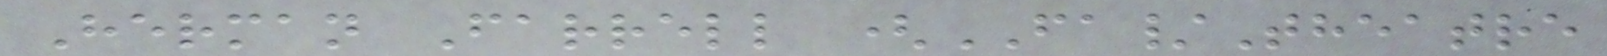Herman Farrell (FA/Theatre
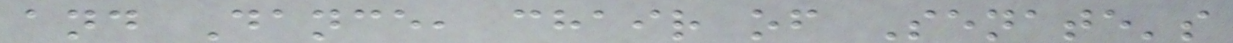and Dance, chair of Senate's
